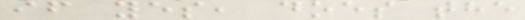if yes, does the
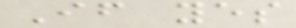If yes
